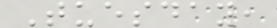Tuesday,
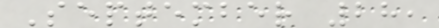September 28,
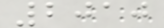2010
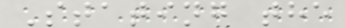Stating the
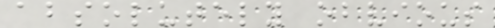absolutely obvious
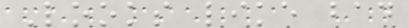Looks like bad
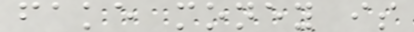fake money is
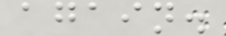again.
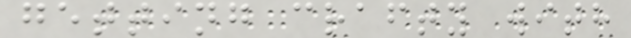getting crafty with
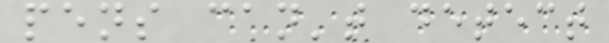pens can't detect
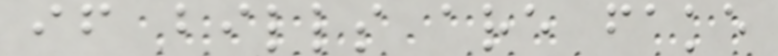if bills are fake
